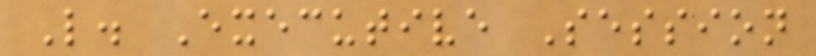L. Executive Session
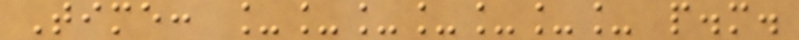Time: _______ p.m.
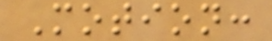Motion:
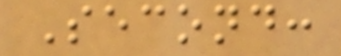Second:
